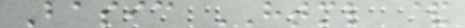Basic HTML &
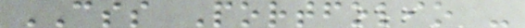CSS Portfolio -
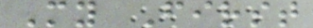My First
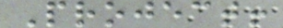Project!
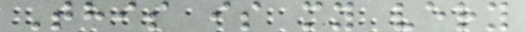This is my very
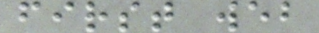first web
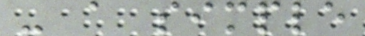- a simple
